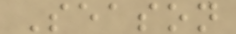Season
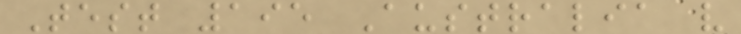Test 195 Australia v
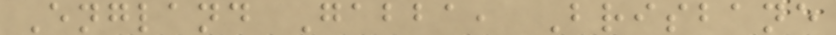England Gabba, Brisbane
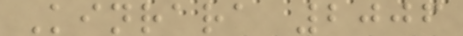Kinrara 2006
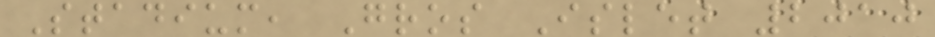Stadium, Gros Islet 2010
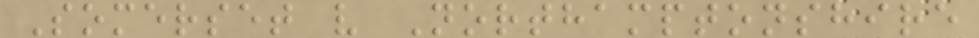Somerset v Northamptonshire
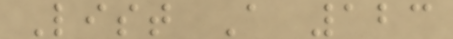List A 123
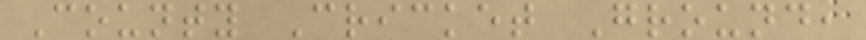County Cricket Ground,
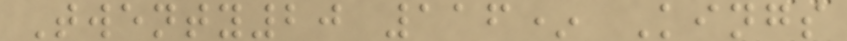Twenty20 116* Kings
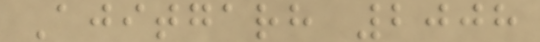Ajitgarh 2008
